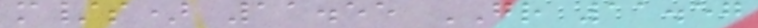m/s) 11.55 GR 11.57
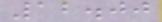12.00
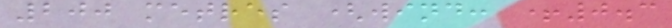200 metres (wind: +0.3
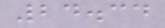24.34
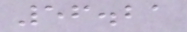56.21
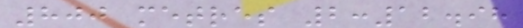800 metres 2:12.98
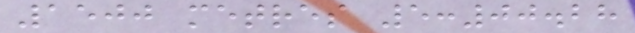1500 metres 5:00.28
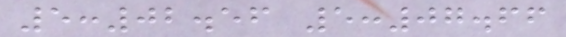5:02.56 5:07.66
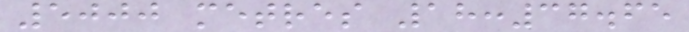5000 metres 18:37.65
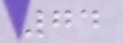74
